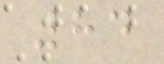84
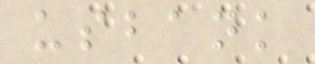usbank
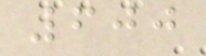600
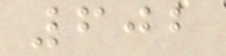602
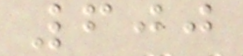600
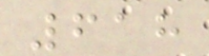618
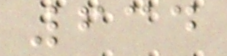634
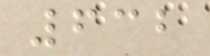632
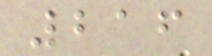216
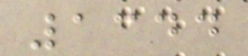1344
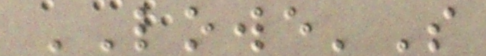LOWE'S
